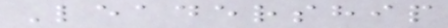Leadership
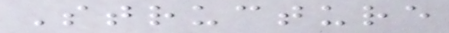Structure
